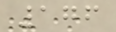176
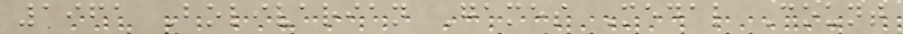1961 Bolivarian Games Medal Count
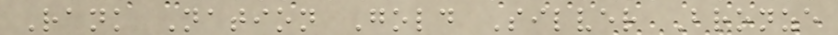Rank Nation Gold Silver Bronze
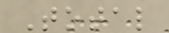Total
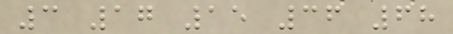3 17 15 36 68
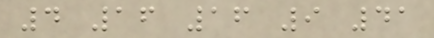4 16 16 9 41
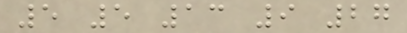5 5 13 9 27
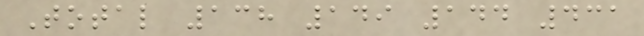Total 138 149 144 431
